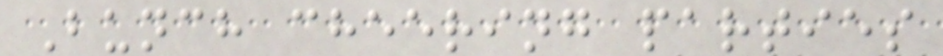Bunch cheering parties
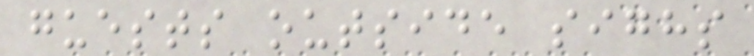guests outside sighs
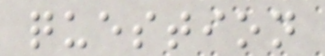question
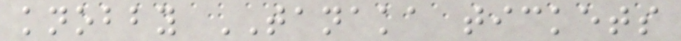knobby TANAKA tickets
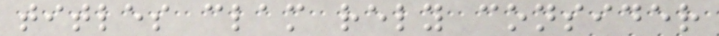titles clam rely consider
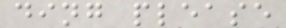ding please
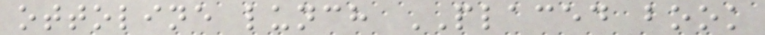ottoline lunch PLACED book
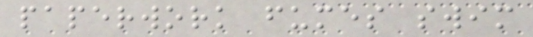paperwork fumes swim
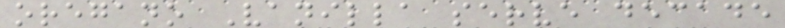oregano Vanilla serve decade
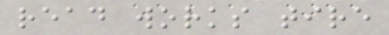read works tire
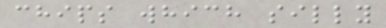chips which silly
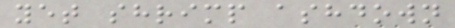yet shrimp ashdown
